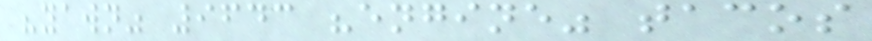"yawn" 9643 "engine" tacos
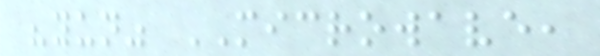"yun" MICROWAVE,
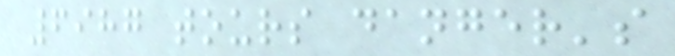6987 tours danger's
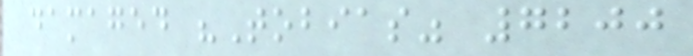damaged "Tobias" 7200
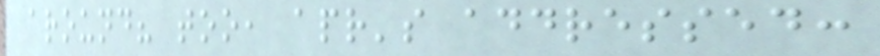around? too, apr's addressed:
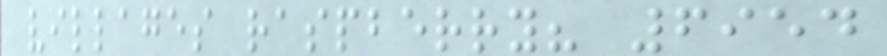villages raspberry? 6954
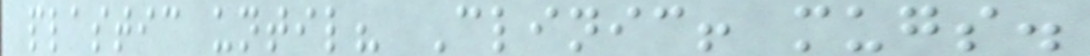plastic until? Clinic! mugs.
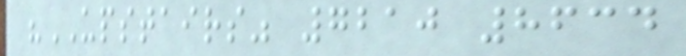"UPSTAIRS" 7210 8634
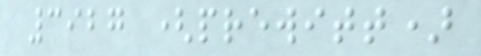3927 (prewitt)
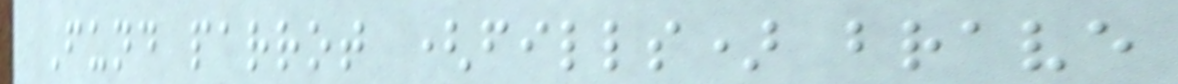Fund parrot (fills) brave
